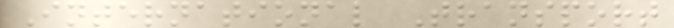International Transport
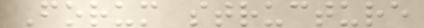Forum structure
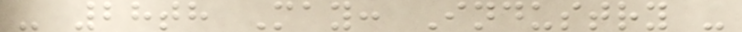- 28th May: Industry -
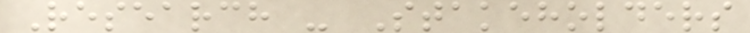Research - Stakeholders
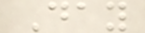Day
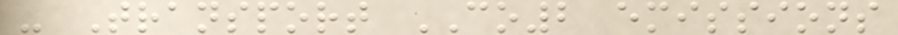- Transport CO2 emissions
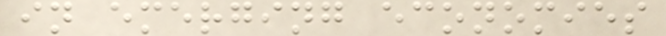in emerging economies
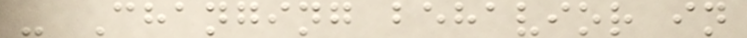- Changing behavior in
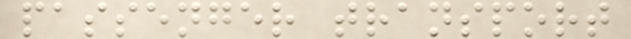passenger transport
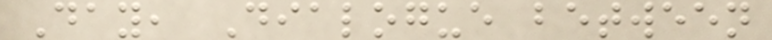Day, Dialogue between
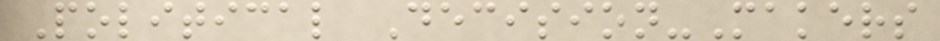Political Decision-Makers
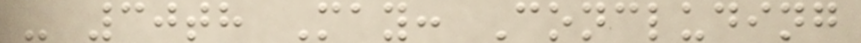- 30th May: Concluding
